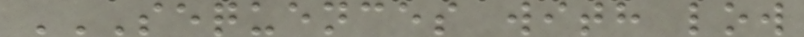SEQUENCES WITH LOW
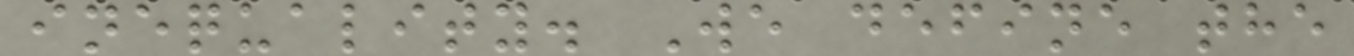inequality. We define the
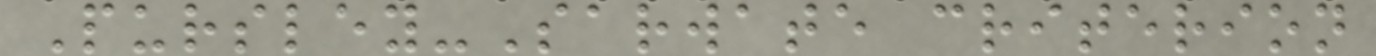Pursley-Sarwate criterion
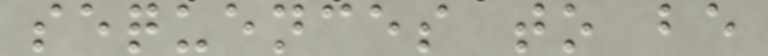sequences to be
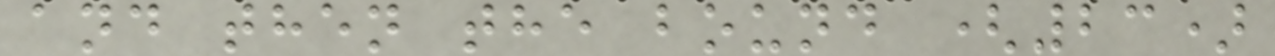and then the bound (23)
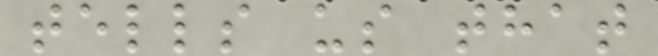tells us that
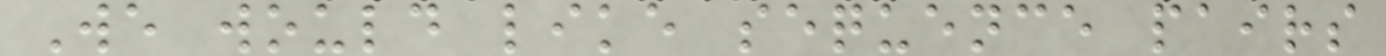We would like sequence pairs
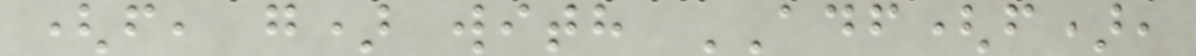(f, g) with ADF(f),
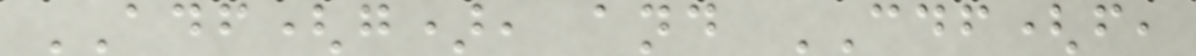ADF(g), and CDF(f,
